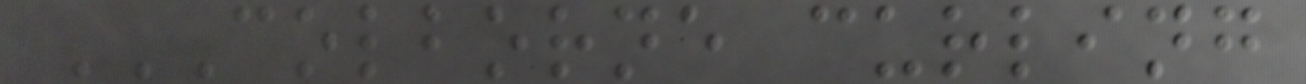COLBORNE CURLING
